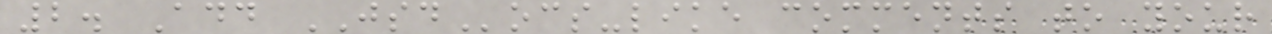2. Add JSDocs-like comments to your
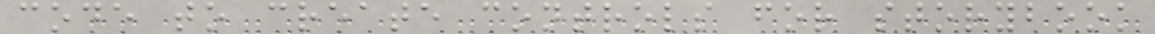code to create controls for storybook
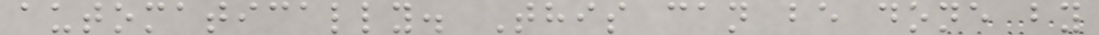automatically. This can be done by
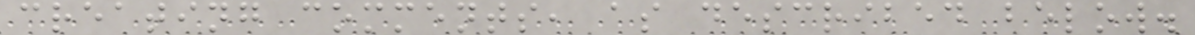creating comments, as described below.
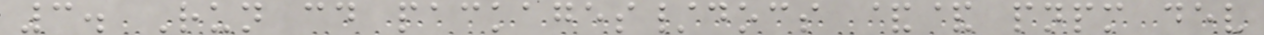3. Run cd packages/docs && pnpm dev
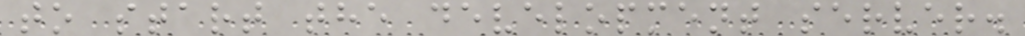to start the development server.
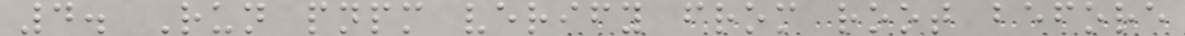4. Run pnpm verify from root before
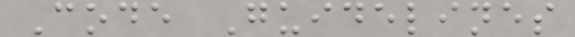Code Guidelines
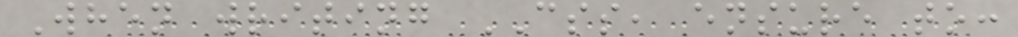When writing CSS, ensure to:
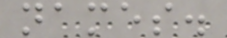names.
